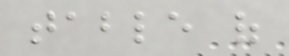table of
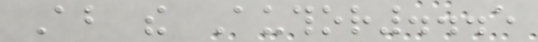About the Author...5
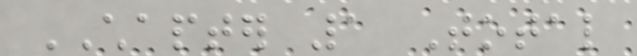CHAPTER 1 Total
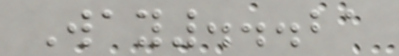Way...21
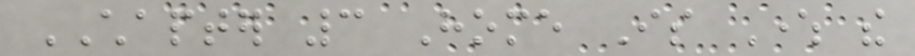CHAPTER 3 Home Is Where the
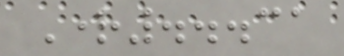Right...31
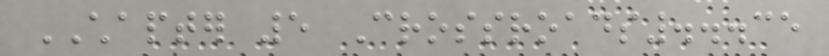CHAPTER 5 Crossroads...35
